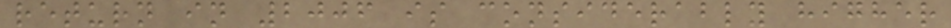return in 2006 is considerably higher
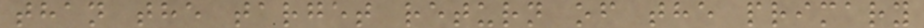than the target return of the primary
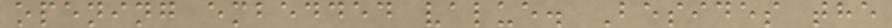opening embedded value. Besides the
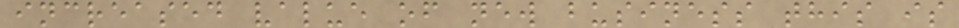increased value of new business this is
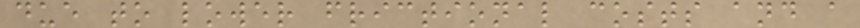due to lower frictional costs and a
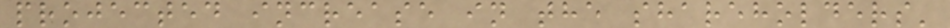projected increase in the shareholders'
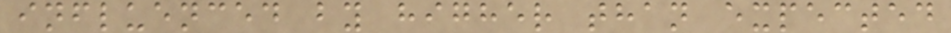influenced by higher than expected
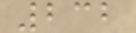232
